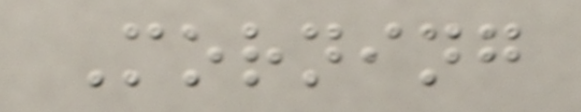Morning
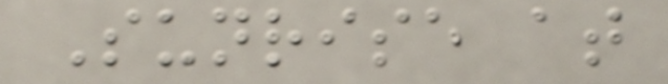Sunrise at
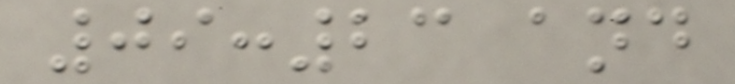09:23 and
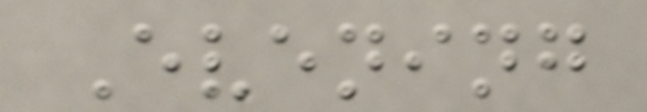Evening
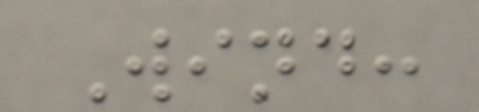Wind:
